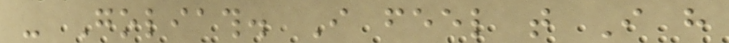- Goliath. I feel that I have
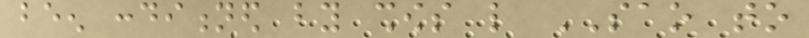been conditioned by shows like SAO to
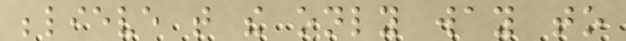believe that the only way to
